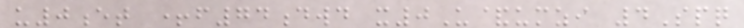u0et +f74dwd x0U&umzi 4Spq
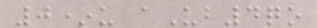0*u aUb4qo
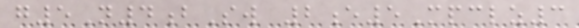g5N4bSw 2e5Mpclz3
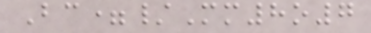Bc=/Mm8o7
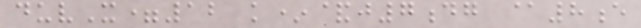duvX=12 k*&j7dg @8e
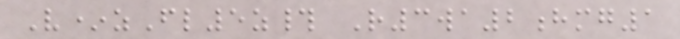V*zFl5z# R3wa2hmg1
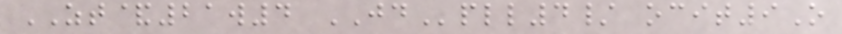ZT&21w4 JDpll4/ ocit9O
